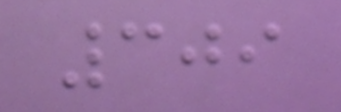309
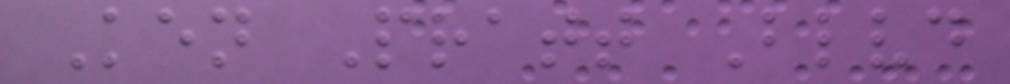Ken Pratt Blvd
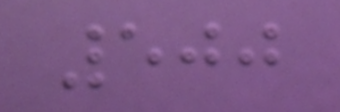500
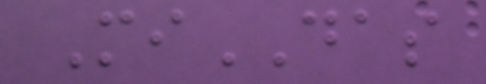MiDAS
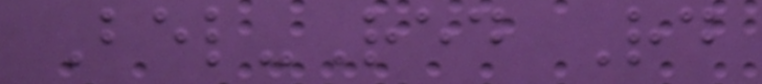Bel-Red Rd
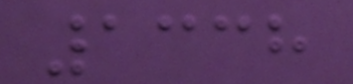1338
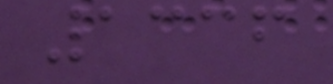1336
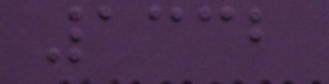1332
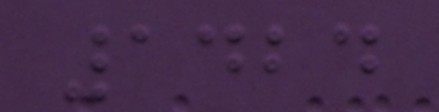1424
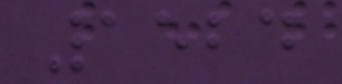1524
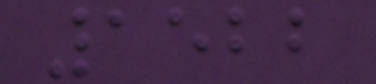1522
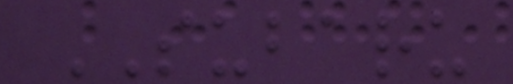SUBARU
